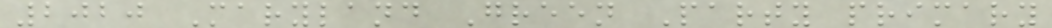2020 Maryland Green Party primary
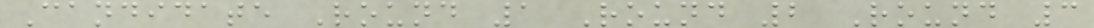Candidate Round 1 Round 2 Round 3
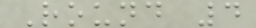Round 4
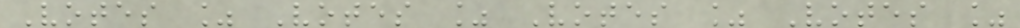Votes % Votes % Votes % Votes %
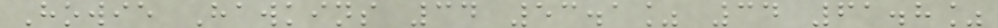Howie Hawkins 34 53.1% 34 61.8%
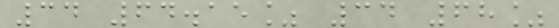34 64.15% 34 68%
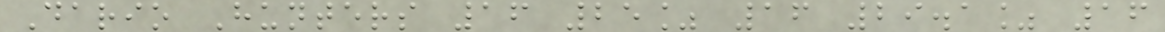Dario Hunters 16 25% 16 29.1% 16
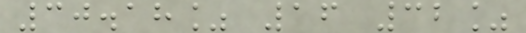30.18% 16 32%
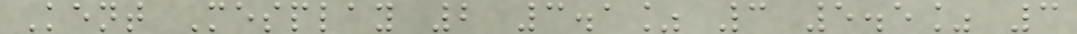Kent Mesplay 2 3.1% 3 5.5% 3
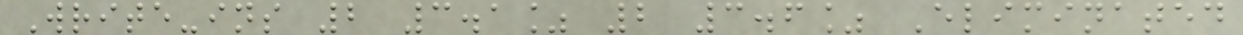Write-ins 2 3.1% 2 3.6% Eliminated
